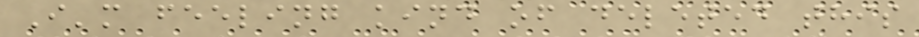I'm feeling kind of deleted this
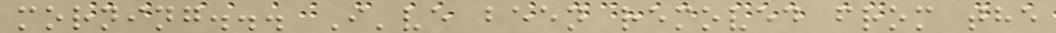morning... I've been removed from the
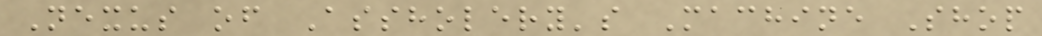Nexus of Assholery's Machine Shop
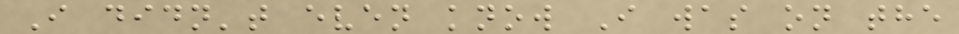I didn't even know I was on the
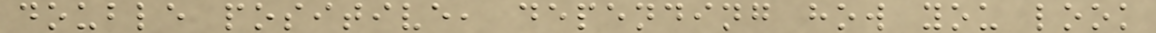double positive, depending how you look
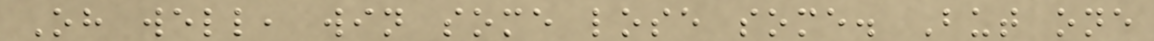Oh well, win some lose some. But one
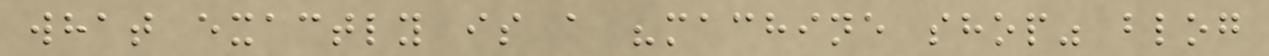what exactly is a "machine shop" blog
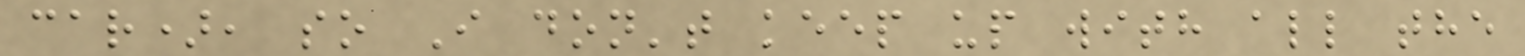car), so I don't keep up with all the
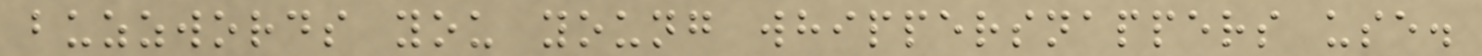buzzwords you young whippersnappers use.
